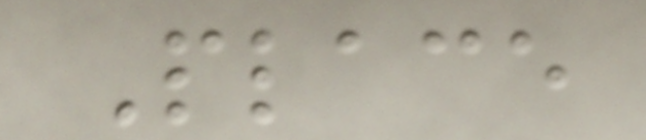Place
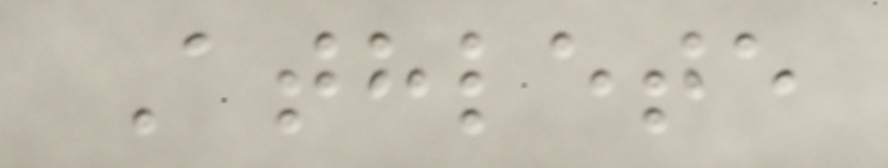Athlete
